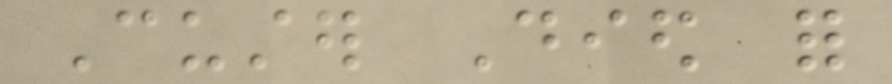Custer Died for
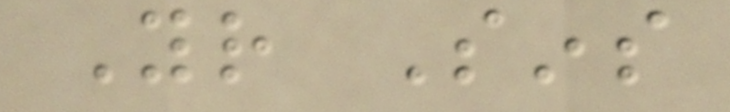Your Sins
